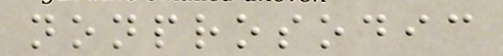nonprosodic
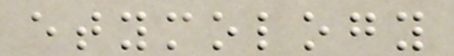etymology
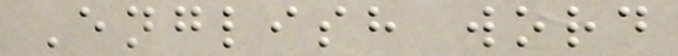English word
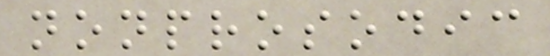nonprosodic
